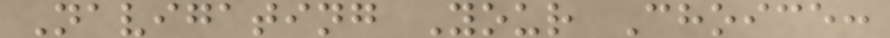Navigating Your Choice:
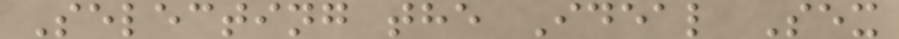Selecting the Ideal Sex
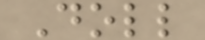Doll
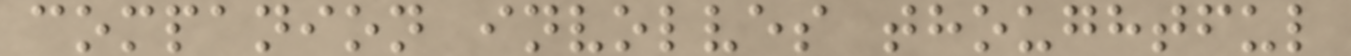companion involves thoughtful
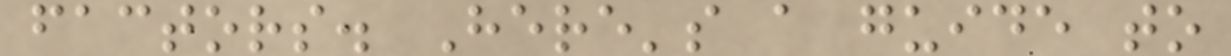factors. Here's a guide to
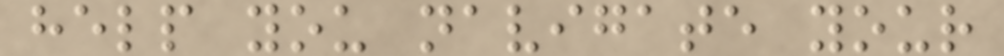help you navigate your
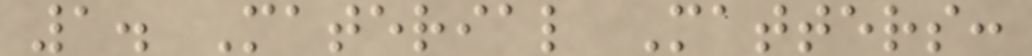1. Material Matters:
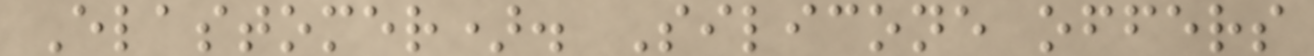Elastomer). Silicone offers
